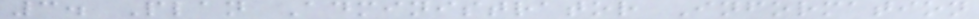3. Plan Administrator Information
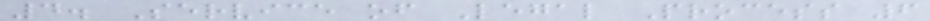4. Service of Legal Process 6
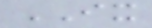IX
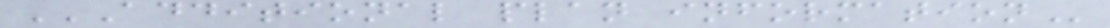ADDITIONAL PLAN INFORMATION
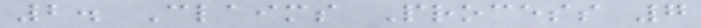2. Claims Process 7
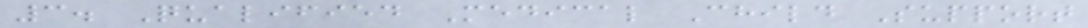3. Qualified Medical Child Support
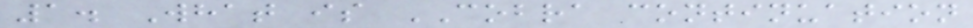1. What is COBRA continuation
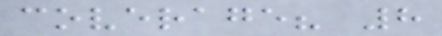coverage? 8
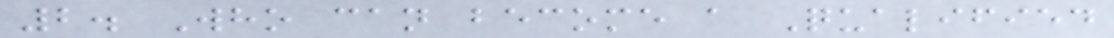2. Who can become a Qualified
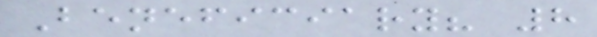Beneficiary? 8
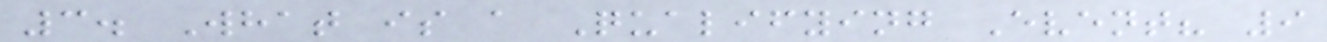3. What is a Qualifying Event? 9
